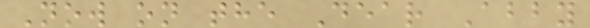Now on the Dear Abby
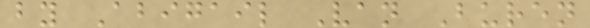by Abigail Van Buren
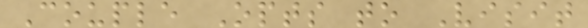Couple Opts to Visit
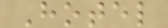Hotel
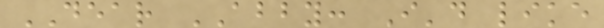DEAR ABBY: I'd like
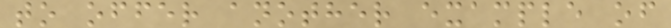to offer another example of
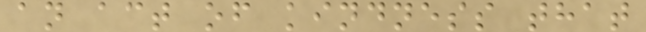an act of kindness that
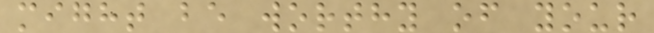might be worthy of your
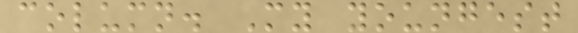column. My youngest
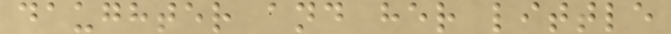daughter and her little
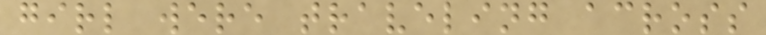girl were traveling across
